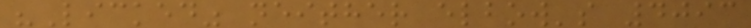"Licked" neither elbow's 4093
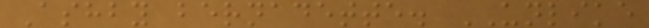Ashby bernadette. UNLIKE
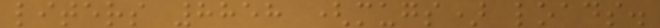liters 8858 (mugs) loads.
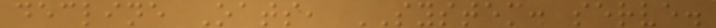decline Oats, SYSTEM. serve.
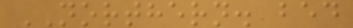NORTHERN. bed
